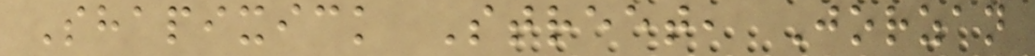Shapixick Street, Jorzan
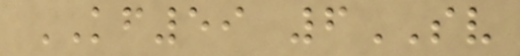KF59 6SV
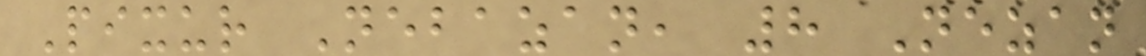Pixur Nebazan, 8 Nezan
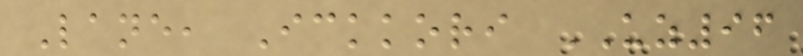Lane, Ickkori UZ96
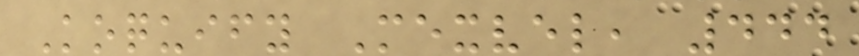Koquify Mexvel, 444
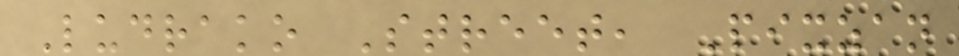Ludrako Street, Pixzan
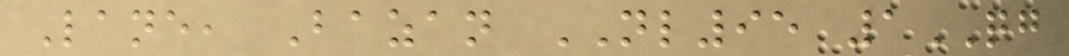Lane, Bazan NL95 1QG
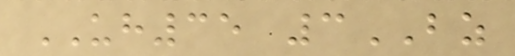UH35 3BZ
